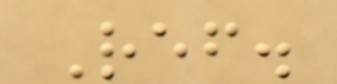Ref.
